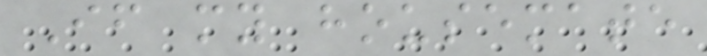If my housemate
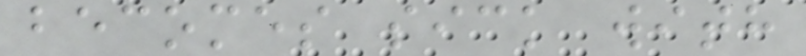becomes sick with
